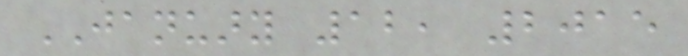JANUARY 12, 2015
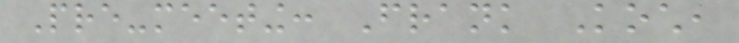Pre-meeting: Frank Koch,
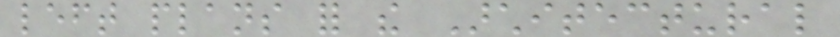left plans for the Architectural
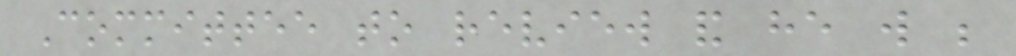Committee to review and he will be
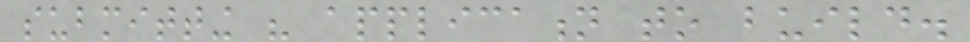submitting his application to build.
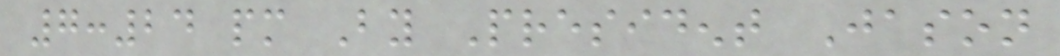7:24 pm By President Jason
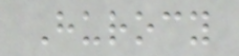Hurocy
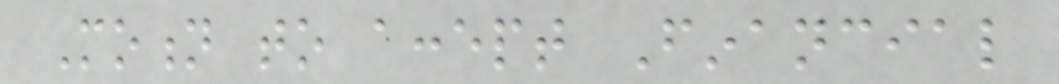Motion to accept Financial
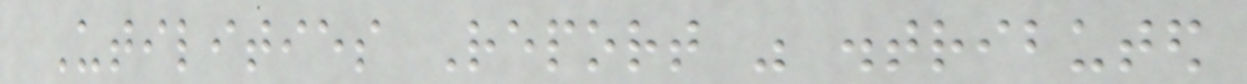Utilities Report was distributed
